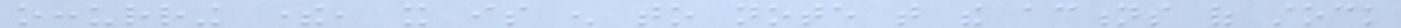occurring there, it is enough to note that the actions of stock
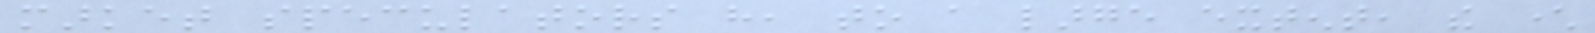market speculators have, to a large extent, the character
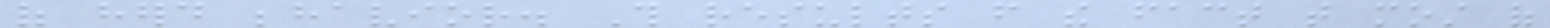of herd behavior. This results from the fact that most of
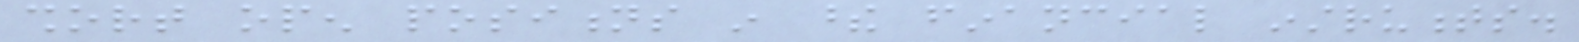short open positions in these financial instruments.
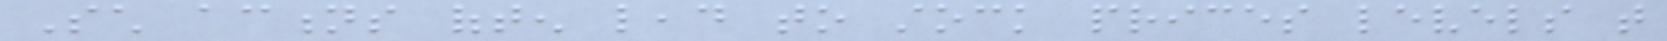Such actions often lead to stock prices levels that
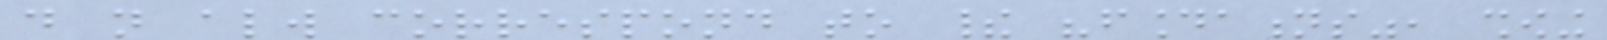do not always correspond to their "foundations", showing
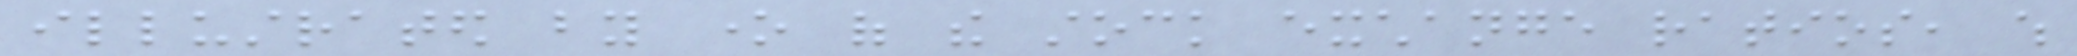illustrated by one of the stock exchange ratios, which
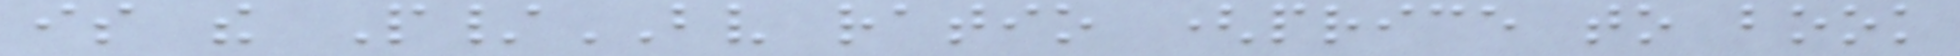is the P/BV ratio (price to book
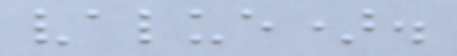value).
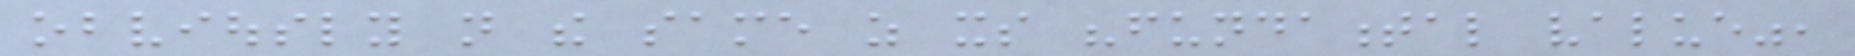obviously not the same as its "fundamental value",
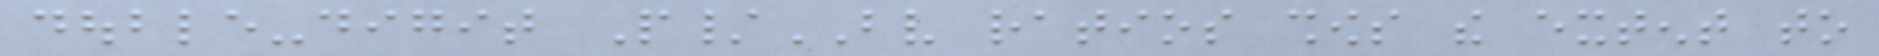double-digit P/BV ratios shows the extent to
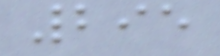295
